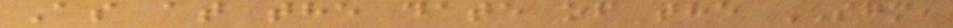As at the date of the SGM,
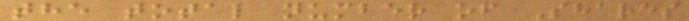the total number of Shares
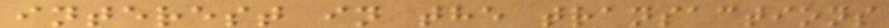interest in the transactions
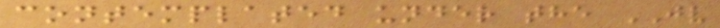contemplated under the JV
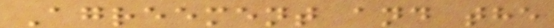Agreement and the
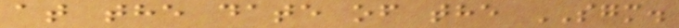at the date of the SGM.
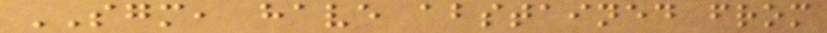SGM, have abstained from
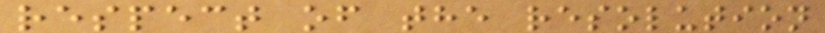respect of the resolution
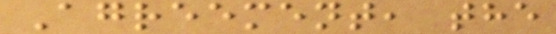Agreement, the
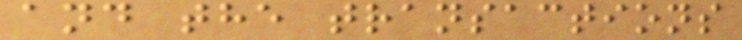and the transactions
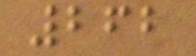262
